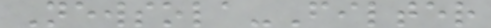Newsola-Filter
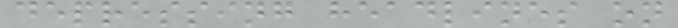depressing headlines on
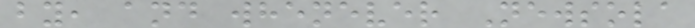by, and whenever Newsola
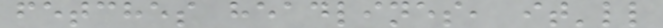fetches headlines, it'll
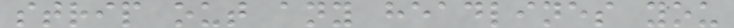strip out any headlines you
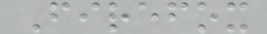Firefox
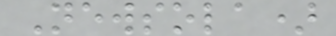Newsola)
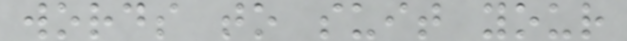words to suit your
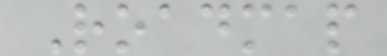Roadmap
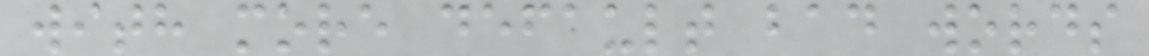with more default bad words
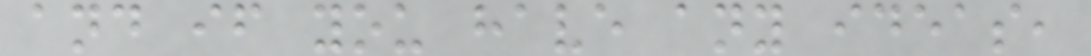and if you have any ideas,
